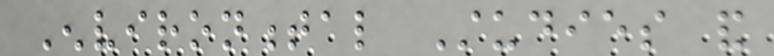Environmental Studies and
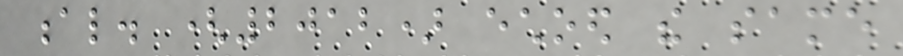al. (2012) echoed the same
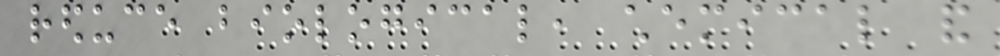reduce biological, chemical and
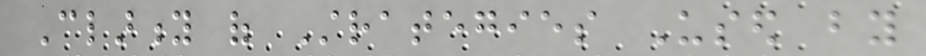Clarity of Strategies Used by
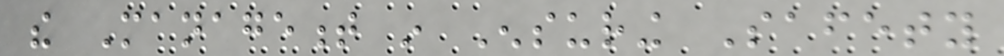the Management in Ensuring Safety
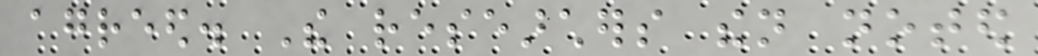agreed. The researchers then noted
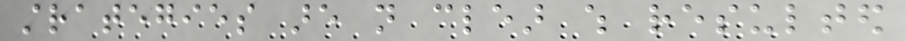strategies are not clear which resulted
